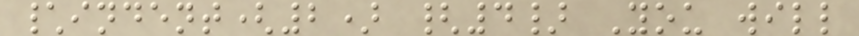\indent(2) {4} You will
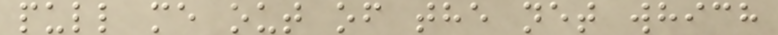pull me out of the net which
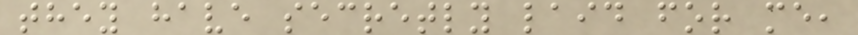they have secretly laid for me,
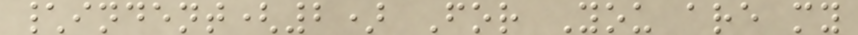\indent(2) For You are my
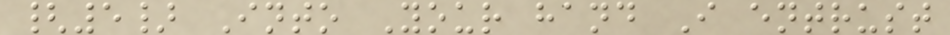{5} Into Your hand I entrust
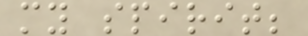my spirit;
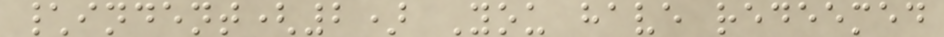\indent(2) You have redeemed
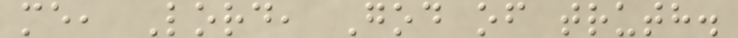me, Lord, God of truth.
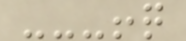---!q
